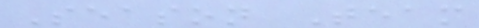Season Team
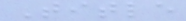Title
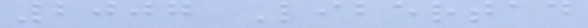2007 Libertad
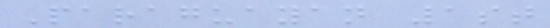Paraguayan 1st
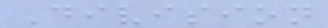Division
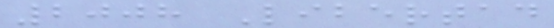2008 Libertad
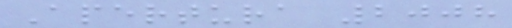Apertura 2008
